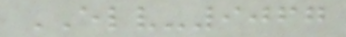ELV-9067
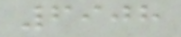6908
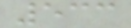533
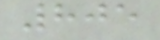805
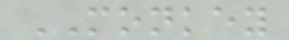MONKEY
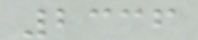2336
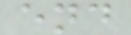end
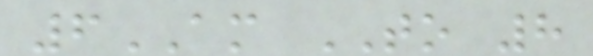6AM TO 8
